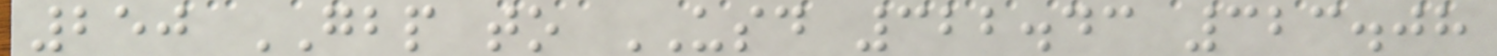250 GBP to USD 322.43 323.08
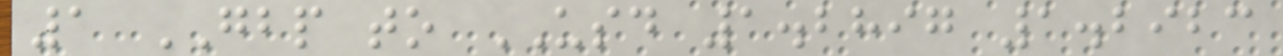1 GBP to USD 1.2897 1.2923
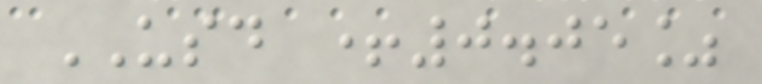USD +0.05%
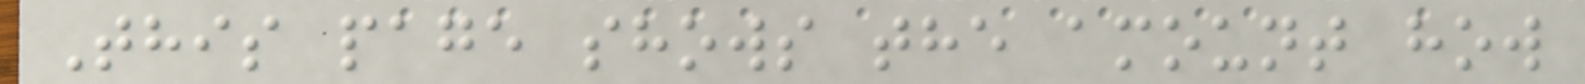This page shows the amount how
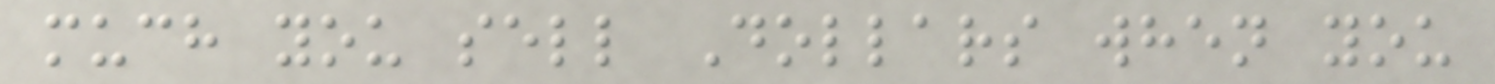much you sell Dollars when you
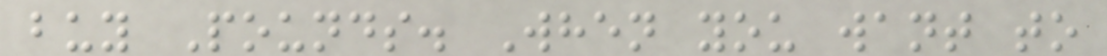buy Pounds. When you want to
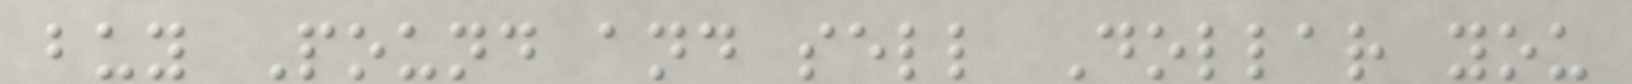buy Pound and sell Dollar you
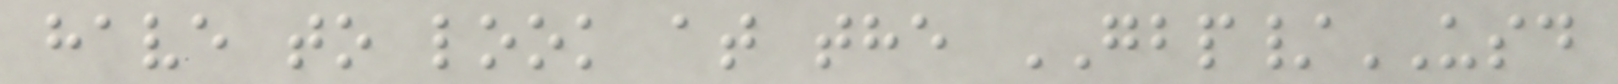have to look at the GBP/USD
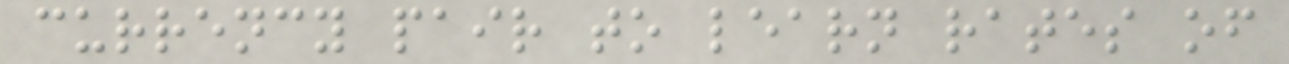currency pair to learn rates of
